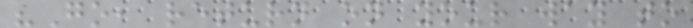"Go, return on your way to
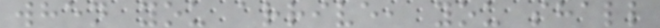when you arrive, you shall
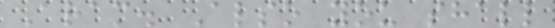Aram. Also you shall
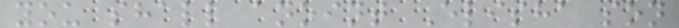you shall anoint Elisha son
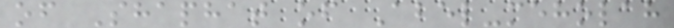of Shaphat of Abel-meholah
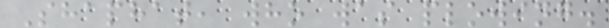Shaphat, who was plowing.
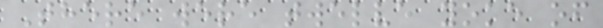There were twelve yoke of
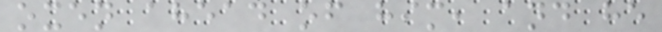oxen ahead of him, and he
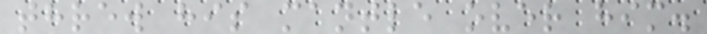threw his mantle over him.
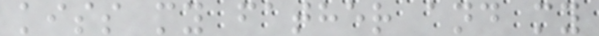kiss my father and my
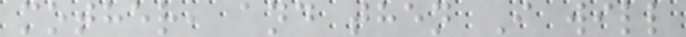mother, and then I will
